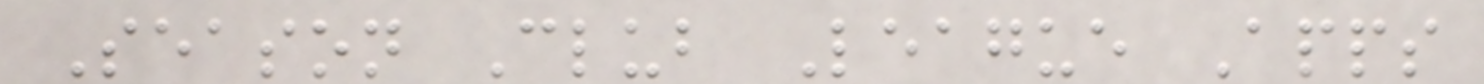Season Club League Apps
